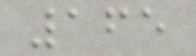165
